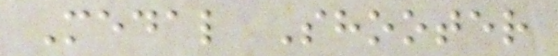Medal Shooter
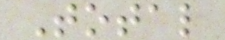Total
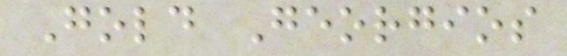Gold Georgios
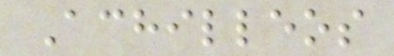Achilleos
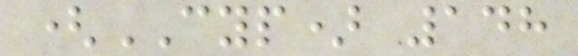(CYP) 148
